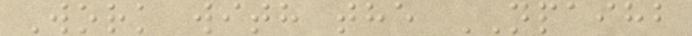Work with the NPAIHB
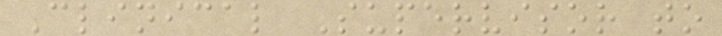Clinical Supervisor to
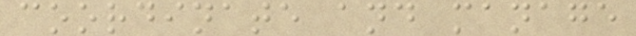coordinate and manage
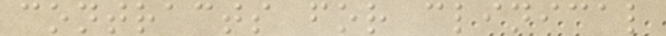contracts for clinical
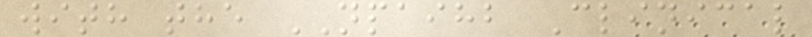with the NPAIHB Clinical
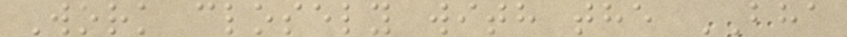Work closely with the BHA
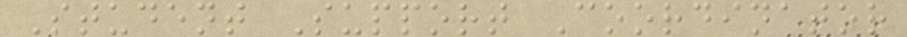Student Support Coordinator
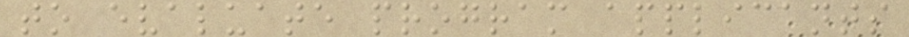to evaluate program applicants
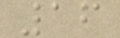16
